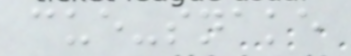cue-snake
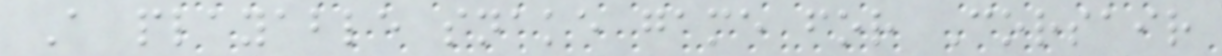A playable snake game for Corsair
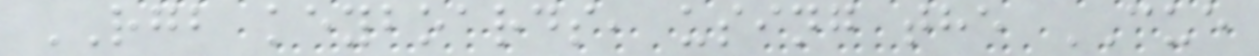RGB keyboards, using the CUE
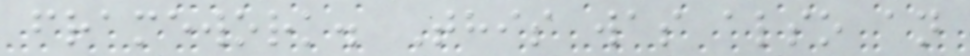framework. This was also an
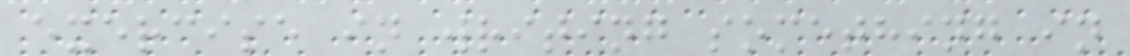exercise in writing something in
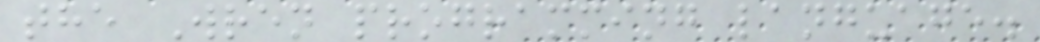the Wren programming language.
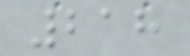218
